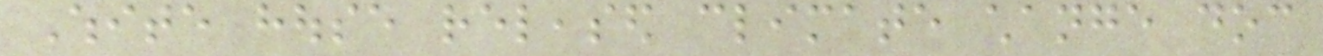White house released climate change doc
